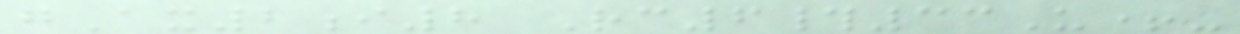gAx2i8 Rc6#33U+-
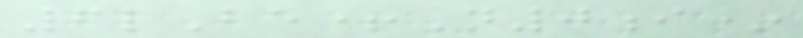6lBe+N0i*
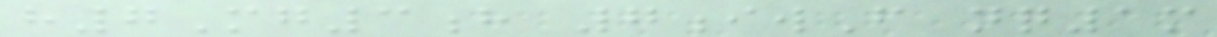h7Mg3h 7iwF nq1m
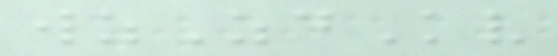wzZdKv
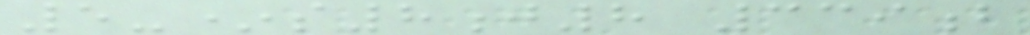5-*s8j8 339b
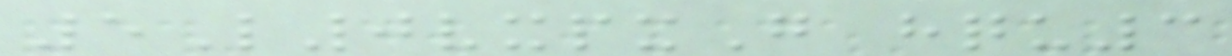5L0vxpxG hqu3
